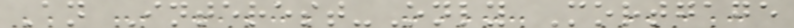An Interest-Only Mortgage
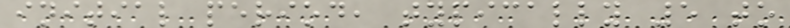initial period, typically 5 to
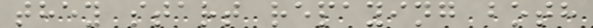they start repaying both
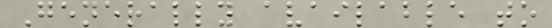Generally available to
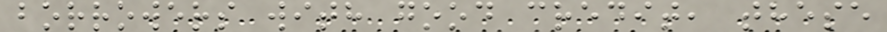borrowers with good credit, these
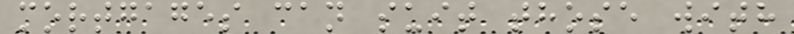mortgages can suit those with
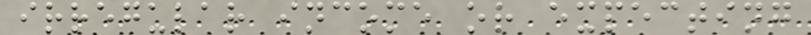irregular income or expecting
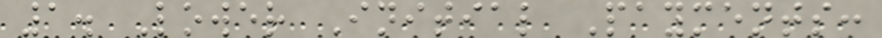1. Lower Initial Payments:
